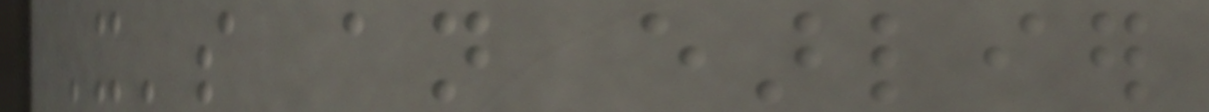It's an earlier
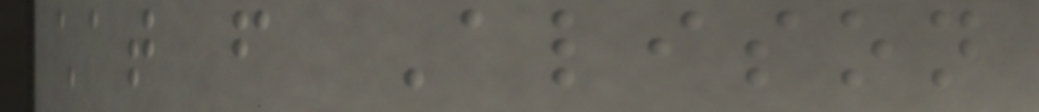chat from Alison
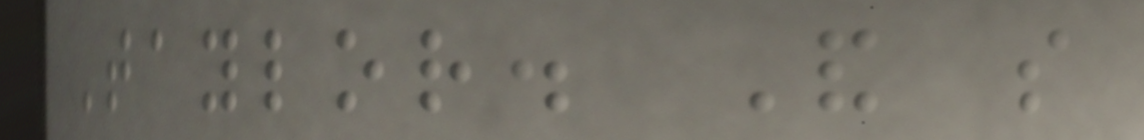Taylor. And so
